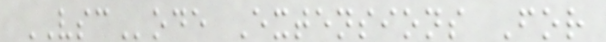VSCode Extensions For
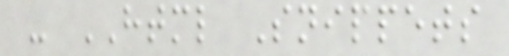- HTML Snippets
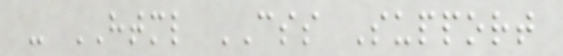- HTML CSS Support
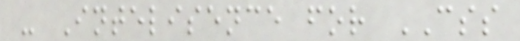- Intelisence for CSS
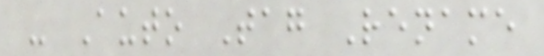- Auto Tag Rename
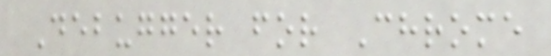Debugger for Chrome
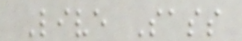Live Sass
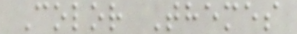Color Themes
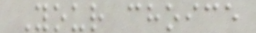Your choice
